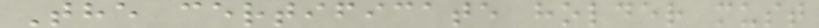The certificate holder must
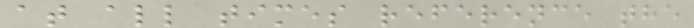at all times reference the
